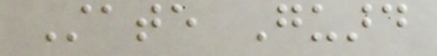State Guard
